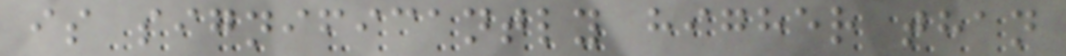is significantly higher than
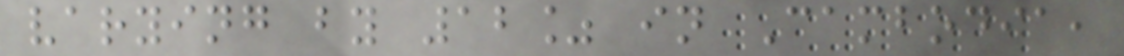varying by 12% in Cambodia,
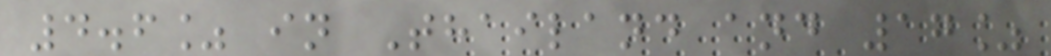4.6% in Thailand and 17%
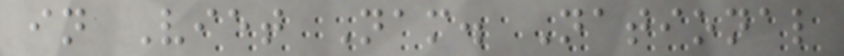in Viet Nam. National
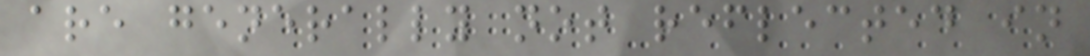are generally not reflected in
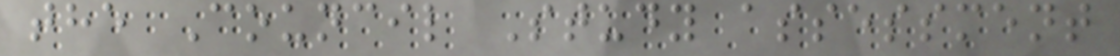the Council Study assessment
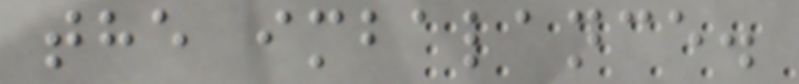the imbalance.
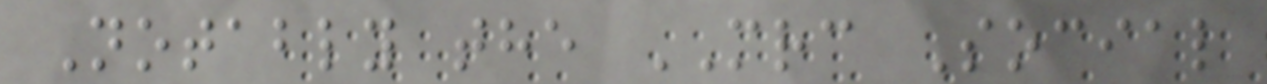Notably the MRC Social
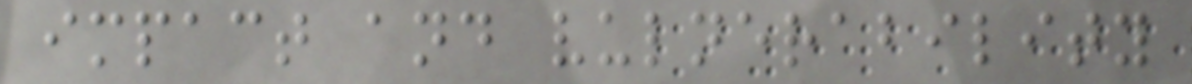impact and vulnerability
